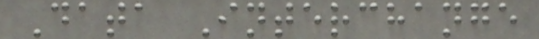Data Interchange
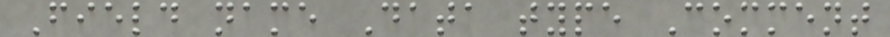Field name Data type Comment
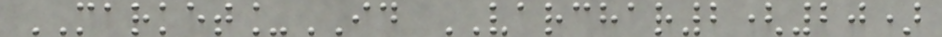MARKET_ID VARCHAR2(20)
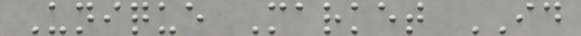Unique Market ID
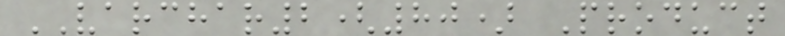VARCHAR2(80) Product
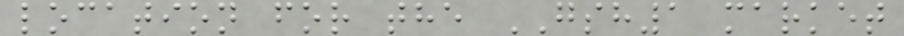location for the GSH1 market
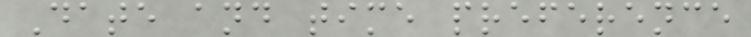Date and time preference
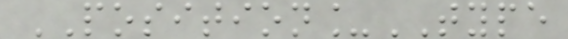POSITION_TYPE
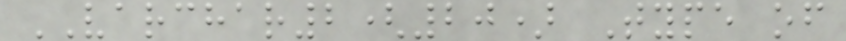VARCHAR2(20) Type of
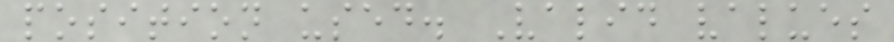position used. Valid values
